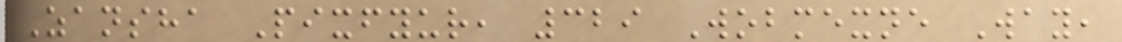Zansha Pixfyur, 329 Wobmexne Way,
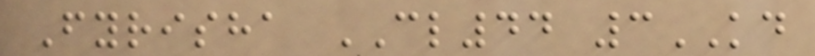Fyrisha CL44 3KD
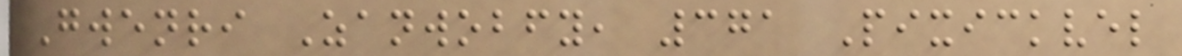Gwenri Zanwobfy, 371 Pixickvel
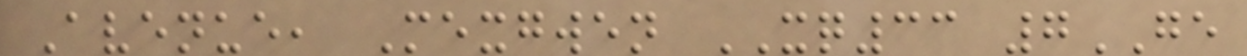Avenue, Mexgwen XQ33 7GE
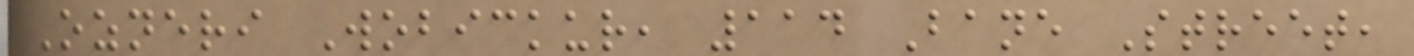Ozneri Wobickur, 114 Bane Street,
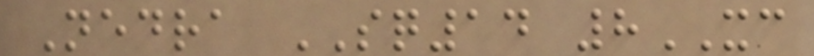Nedra SQ14 8XC
